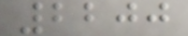2200
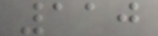110
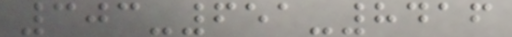303-651-8416
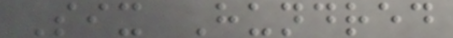Six Hundred
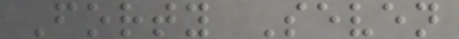Forty Seven
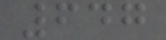647
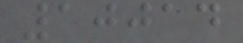10014
